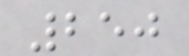250
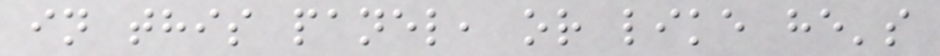in this panel, or like he's
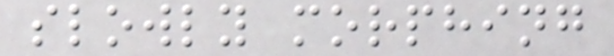slowly morphing
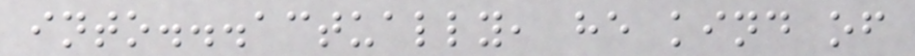into...actually, he kind of
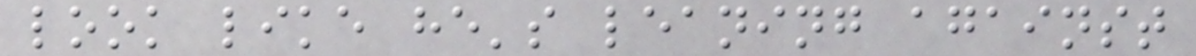look like he's leaning against
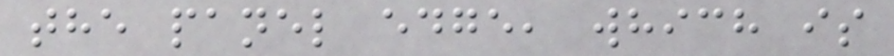the panel edge, which is
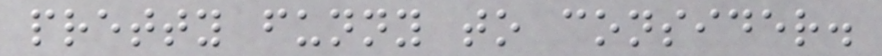pretty funny to consider.
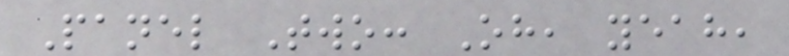Panel Two: Oh, yeah,
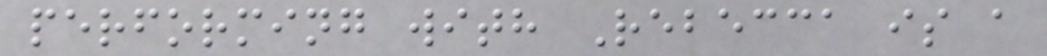performing with Rebecca is a
